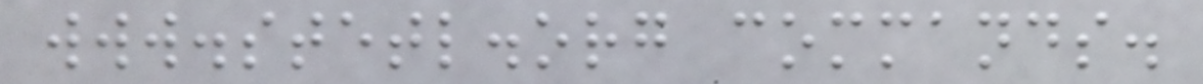www.stetl.org commands.
